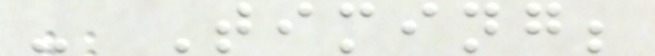- Timing;
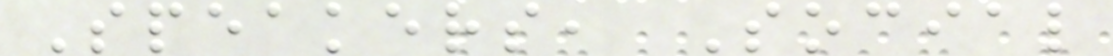Speakers, Social
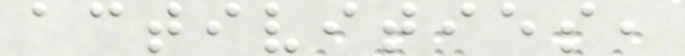activities,
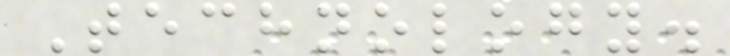Technology.
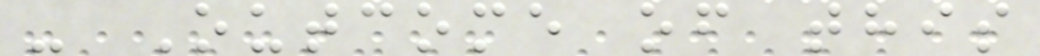- Outcome of this
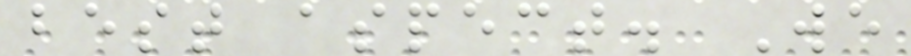best aspect. We
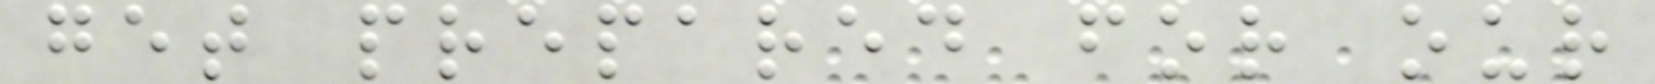get prepared for our
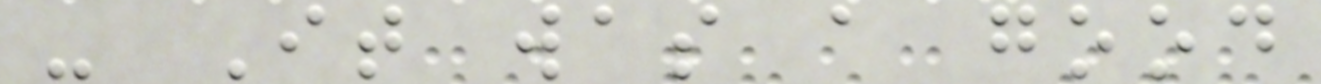- It was a good
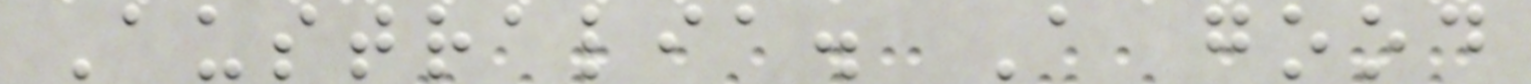Australia. A good
